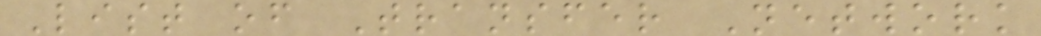List of Transfer Network
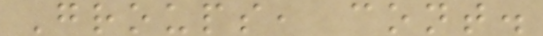Groups, cont.
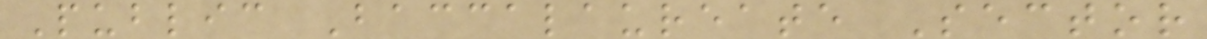Public Baccalaureate Sector
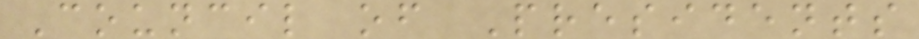Council of Presidents
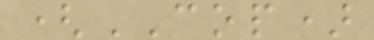(COP)
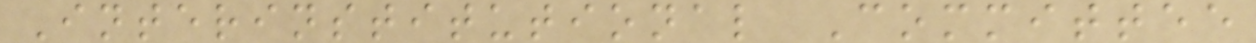Interinstitutional Committee
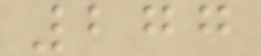277
